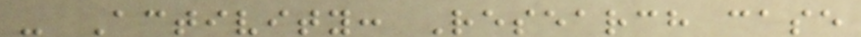- Activity: Research case
